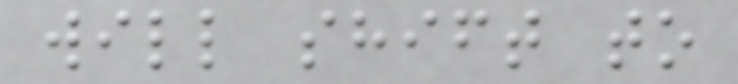will shift to
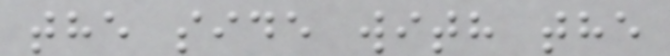the side with the
